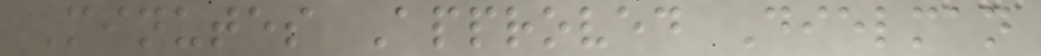Minutes Approved Dielman
